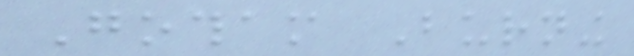Gotham Burning
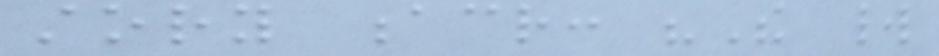story acr: "The world
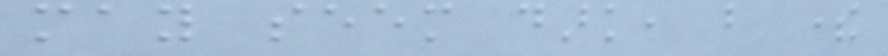may seem dark, but there
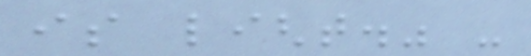is light." -
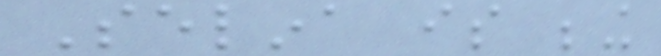Selina is being
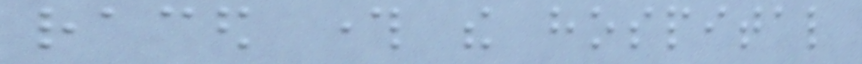raced through the hospital
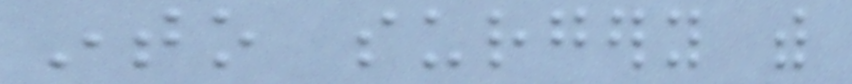into surgery with
